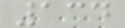134
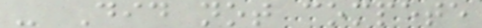- Did not compete
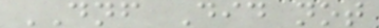DNF Did not
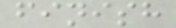finish
